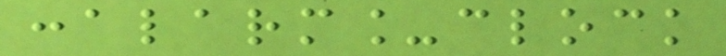:alarm_clock
